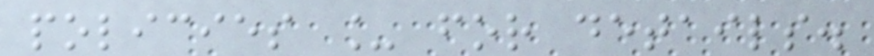policies _ for details.
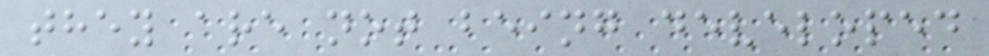they are not being developed
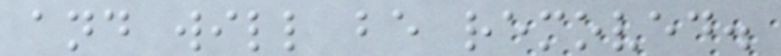and will be removed.
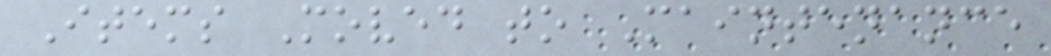Items Moved to Maintenance
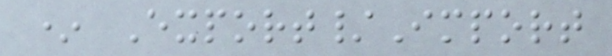* Export/Import
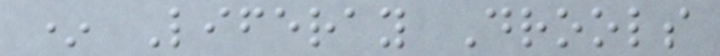* Liferay Drools
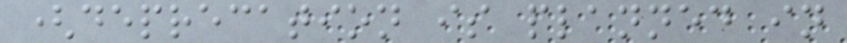(deprecation is planned in
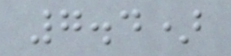7.4)
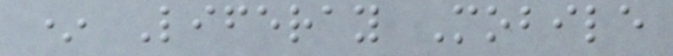* Liferay Mobile
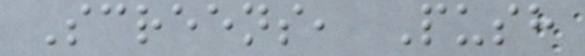Screens, Push
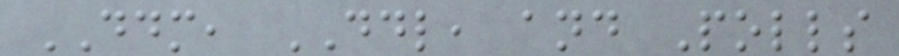DDM, DDL, and Polls
